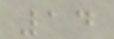14
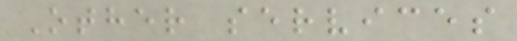Other services
